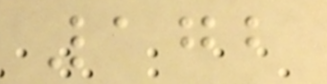172
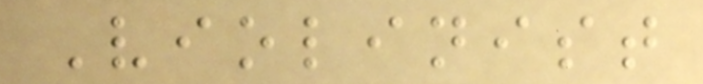Violinist
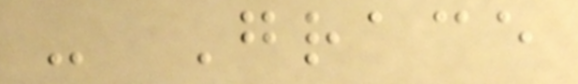- Grace
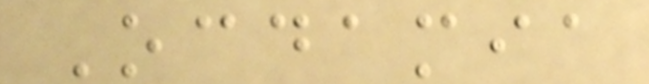Ocdamia
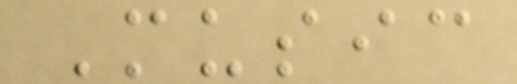Music
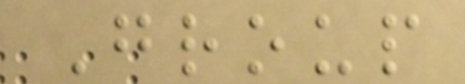Group
